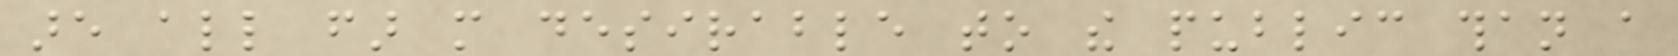are all far more desirable to the public than a
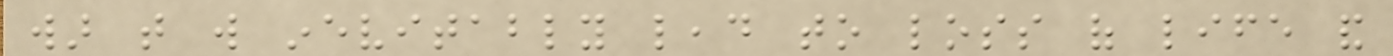war that will inevitably lead to loss of life and
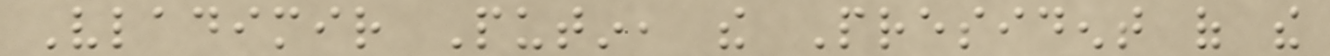Vladimir Putin, the President of the
